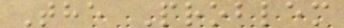The Problem
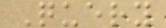Query
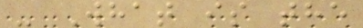- What is the
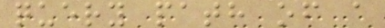query path of a
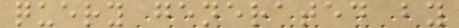query generated by
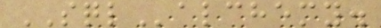SQLalchemy.
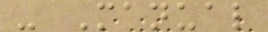- Manual
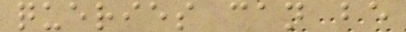queries can be
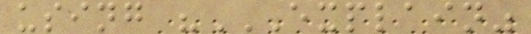using "EXPLAIN"
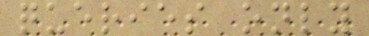queries only
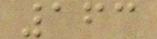163
